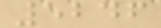5246
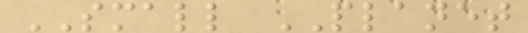SMALL PLANET
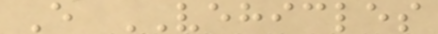E VEHICLES
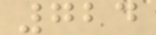724
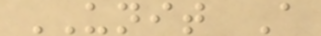UNIT A
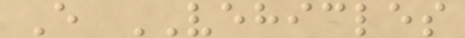E VEHICLES
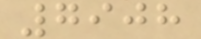7908
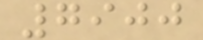7900
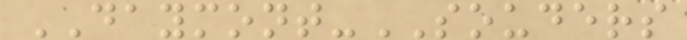DAYMONT-SOUDERS
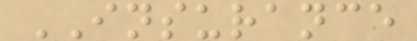INSURANCE
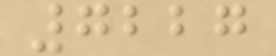7227
